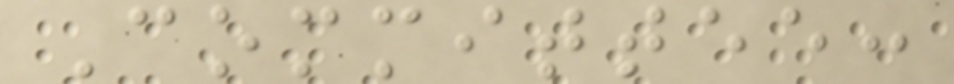Committee:
